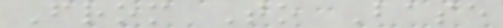From To Base
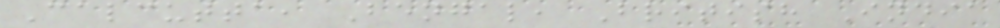Calcutta, Bengal, British India
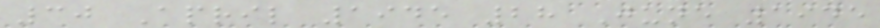30 April 1945 28 June 1945
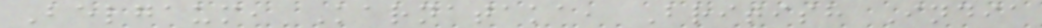Belgaum, Karnataka, British India
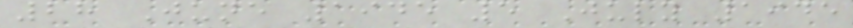28 June 1945 5 July 1945
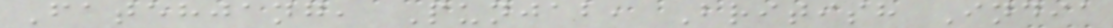Fatehjang, Punjab, British India
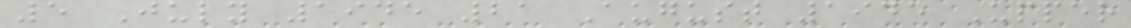5 July 1945 21 August 1945 Upper
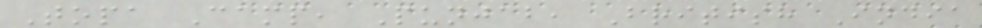Topa Camp, Punjab, British India
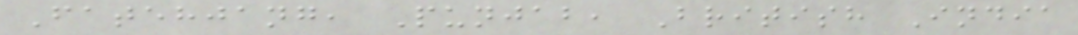Fatehjang, Punjab, British India
